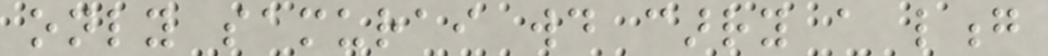only samurai would carry a long
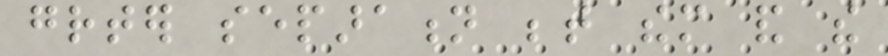greater separation between them and the
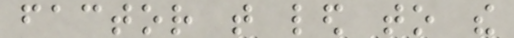factor that led to the
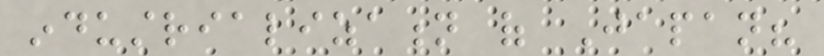industrialization of Japan?
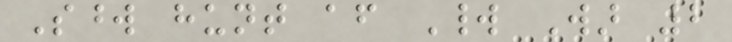Sword hunt after World War 2
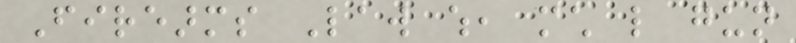Firearms Law which, much like gun
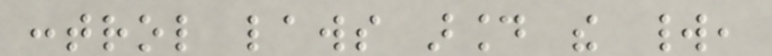control laws around the world,
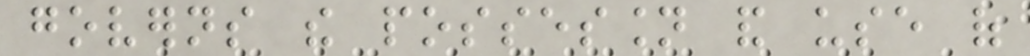governs the possession and use of
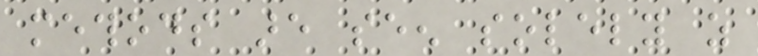methods are seen solely as
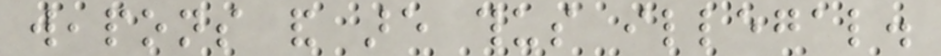weapons and are thus illegal.
